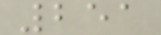251
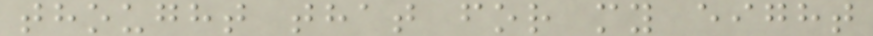thought that for my eight
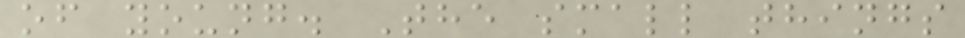of young. The small things
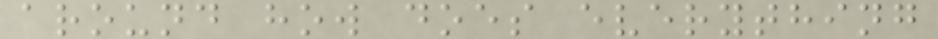around how does everything
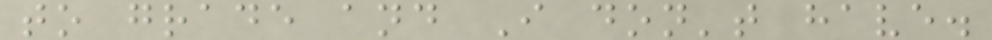to grade and I don't have.
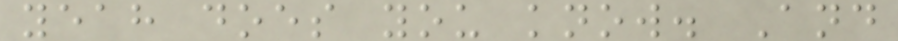yeah does you know. And
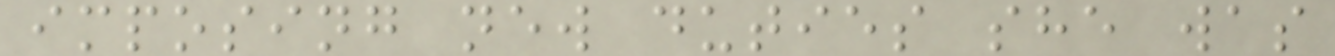imposing new duties she was
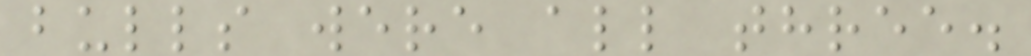bulls were all three.
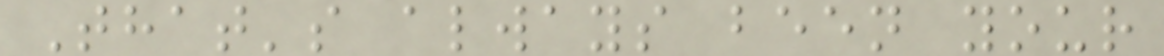That's always been your
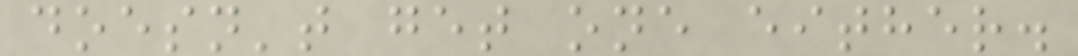doesn't get one either.
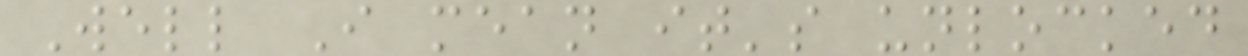Well I mean it's unlocked
